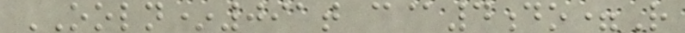OOLN*091t c@4do=R
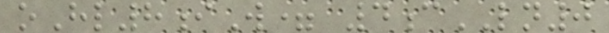oHl8iW= 4cLN0
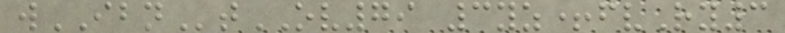wIBNtOV79 3yz+fvRy3
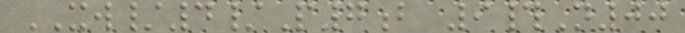XW/4/P7b 9#N00
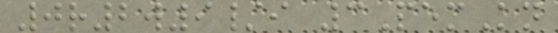0r2w9/i 3PemKn
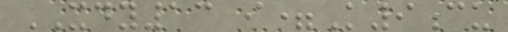XDY13 i=K9cu
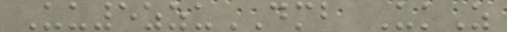Uu5zzuDMB UkZ
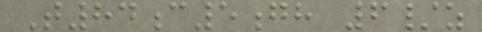T84c5gh 6/z
